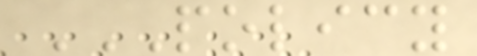POLICY
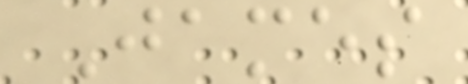James
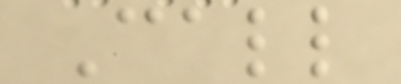Call
